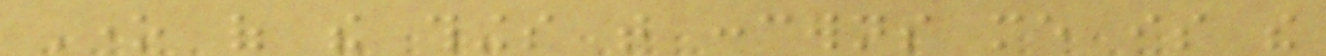One of the things that concerns me is the
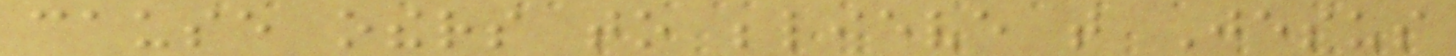cause others to believe that Jesus
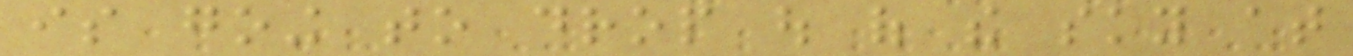is going to drop out of the sky at
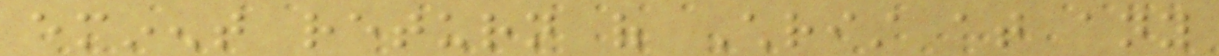eminent return of Christ at any
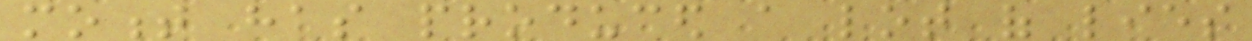moment has produced a lot of lies
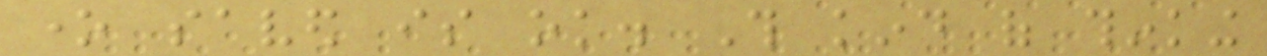one saved is ok. This kind of thinking
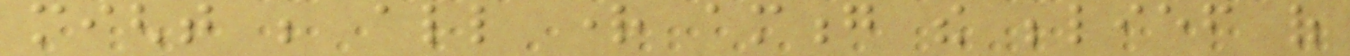might be all right among the belief of
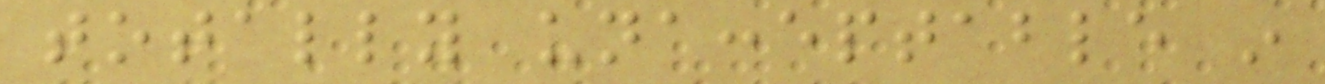totally unacceptable in
